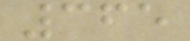365
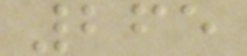265
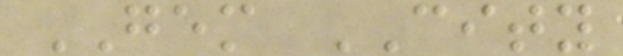GEM CITY
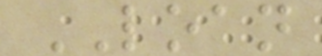LOAN
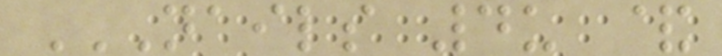NAILS 4U &
